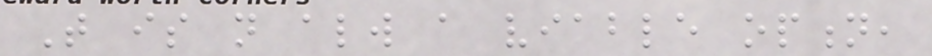That is not always a viable option,
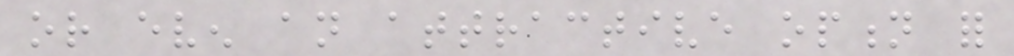or even an attractive option for
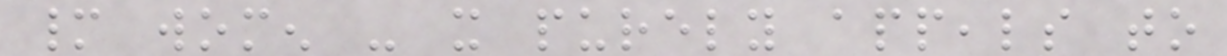many women - it purely appeals to
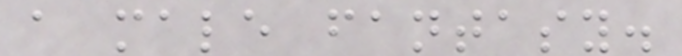a male fantasy.
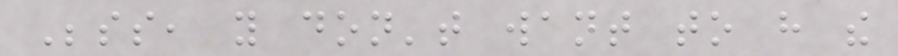Besides, you don't want to have the
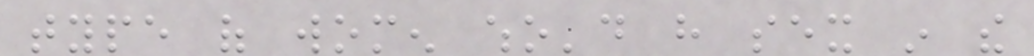type of women who'd have sex in the
